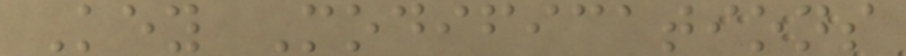Key Modifications
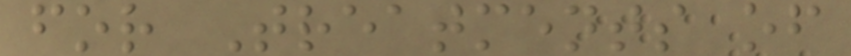for Treatments of
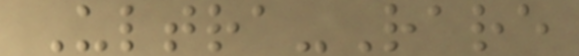Ultra-Rare
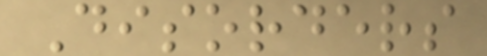Disorders
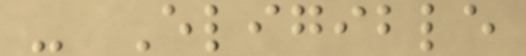- Eligible
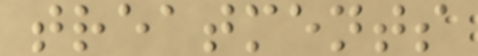treatments
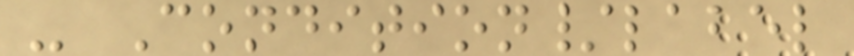- Condition/label
